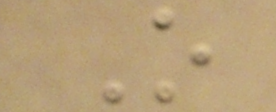O
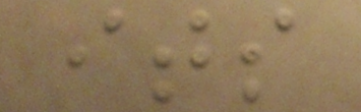its
